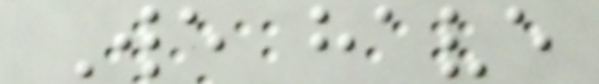We have
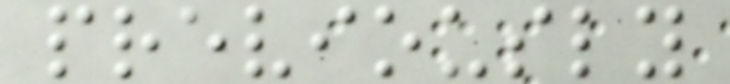previously
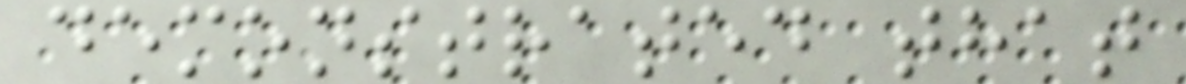demonstrated that
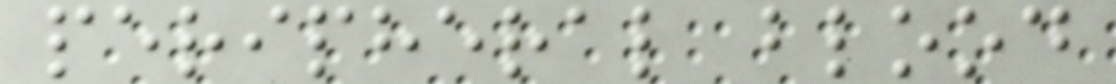peripheral blood
